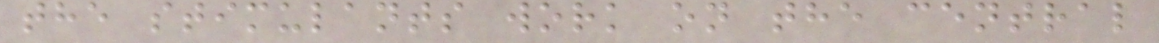the stimulants work on the central
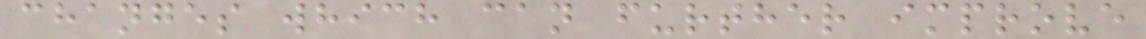changes which can further improve
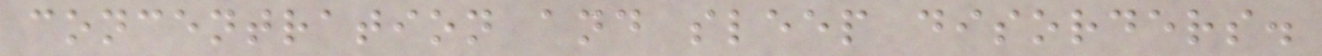concentration and sleep disorders.
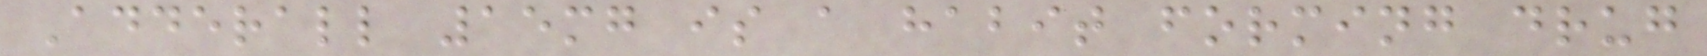Adderall 15mg is a habit forming drug
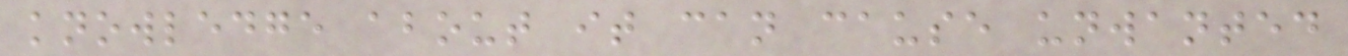knowledge about it can cause unwanted
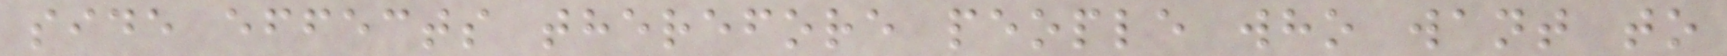side effects therefore people who want to
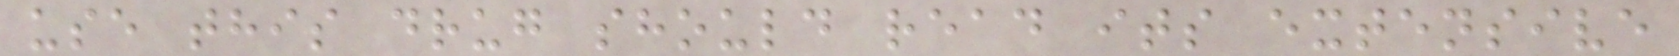use this drug should read its extensive
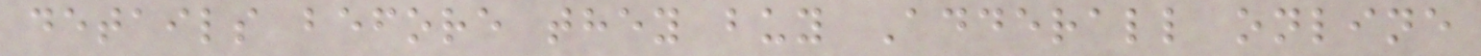details before they buy Adderall online
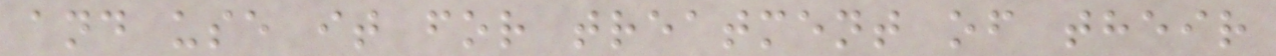and use it for treatment of their
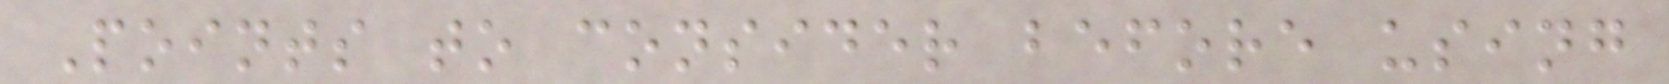Points to consider before using
